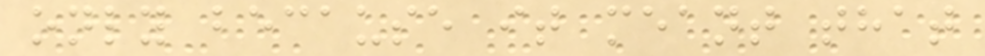only because it meant that
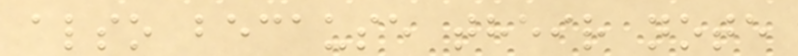also because their note
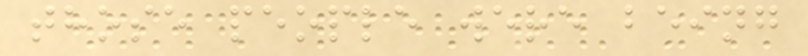those people were being
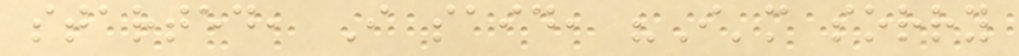started, I said, "I'm sorry
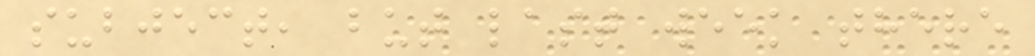subject, but last week there
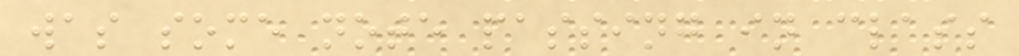was some note passing in class
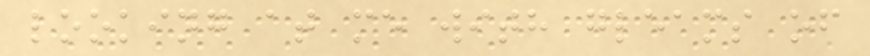looking at me with gleams of
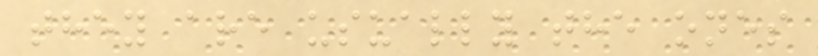they are usually the ones
